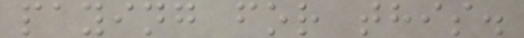paying for this.
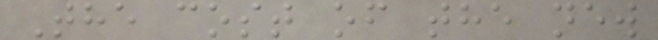The cost of the new
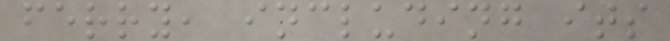ferry, including its
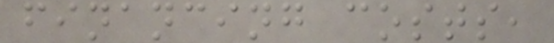financing costs,
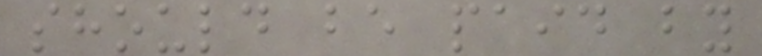should be paid by
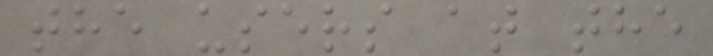the users at the
